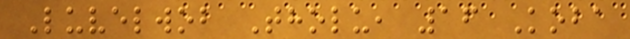Luvelwob Tholu, 16 Koba
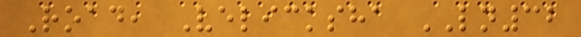Road, Velicksha LN32
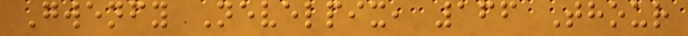Gwenfy Nevelpix, 166 Thour
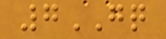7GQ
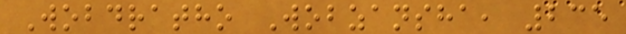Wobdratho Wobzansha, 235
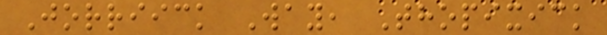Jorriick Way, Thopixick
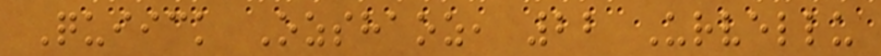Quiick Ozshaoz, 22 Urvellu
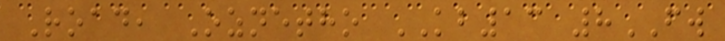Road, Oznetho KB13 8FW
